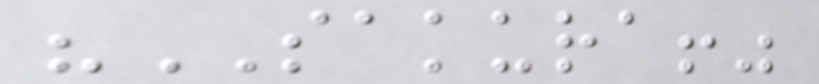"SAKURA!"
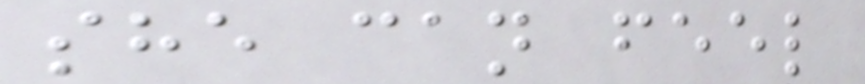she can feel
